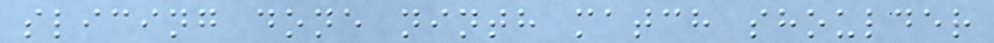slicing done ninth match shoulder
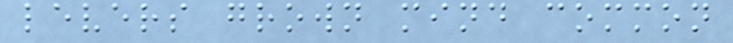levers grown mind common
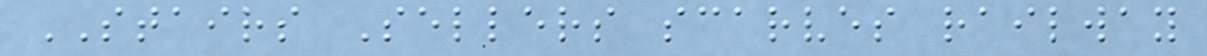STAIRS Sellers scarves railway
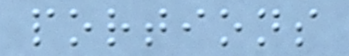portions
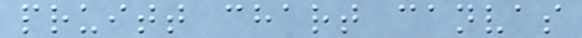pruitt chart canvas
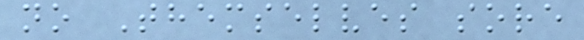no Themselves sore
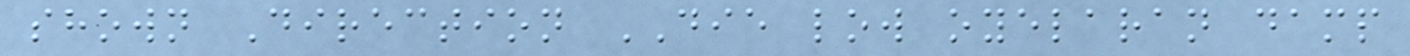shown Direction DIE low oyelaran damp
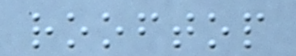rooftop
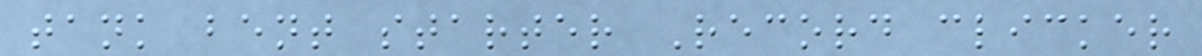tank bent starter Record clicker
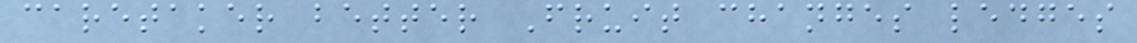caretaker better Fruit changes ledges
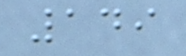149
